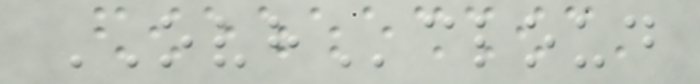OVHcloud
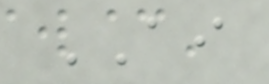AI
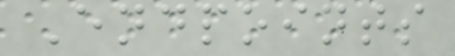Endpoints
